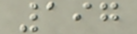197
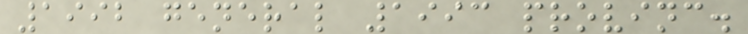1992 general 1993 provinc.
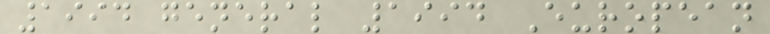1994 general 1994 European
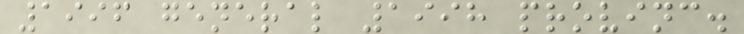1996 general 1998 provinc.
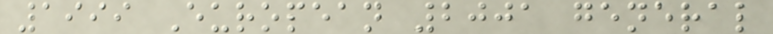1999 European 2001 general
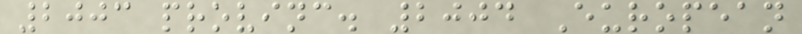2003 provinc. 2004 European
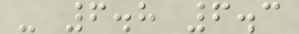- 6.8 6.3
